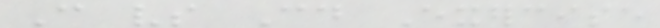Can vs Could Exercise
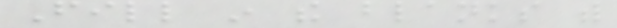Fill in the blanks with
